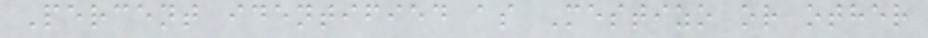Percent identified as Mestizo or other
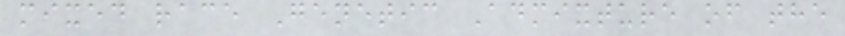mixed race Genetic Admixture of the
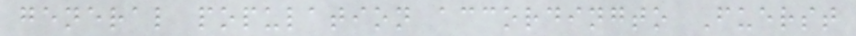general population accordingto Fuerst
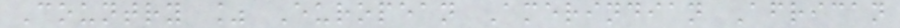Country % European Amerindian African
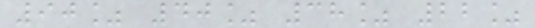90% 40% 38% 22%
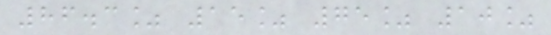86.3% 15% 75% 10%
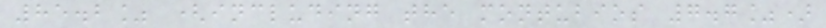85.2% (including the montubios 7.7%)
